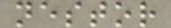nestor
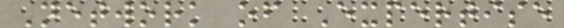Network of Expertise
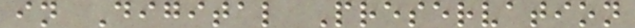in Digital Preservation
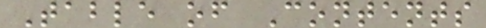Table of Contents
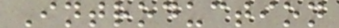Introduction
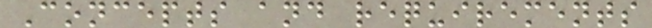Concepts and requirements
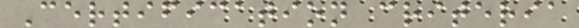Certification criteria
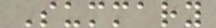Summary
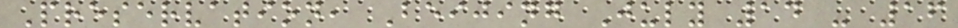Preservation, Beijing July 14 - 16
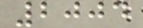2004
